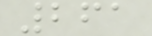261
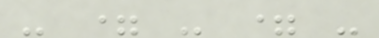- = - = -
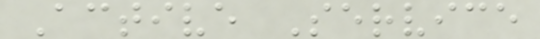Active Service
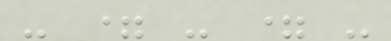- = - = -
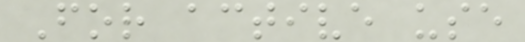For active use
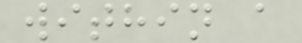within a
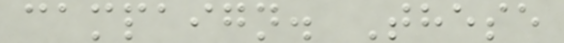campaign. These
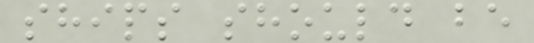ships should be
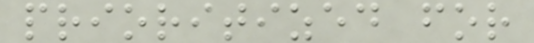prioritized for
